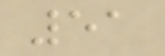51
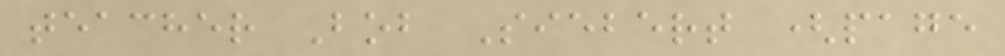teacher Bob Siebert (page
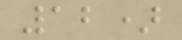12)
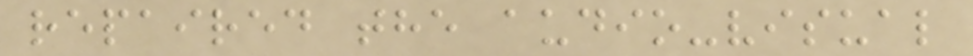repaired the audio-visual
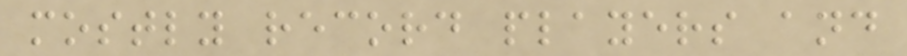mostly record players and
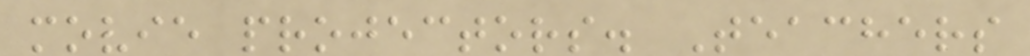movie projectors. Teachers
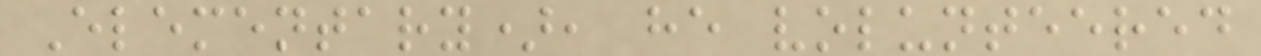Elementary), he volunteered
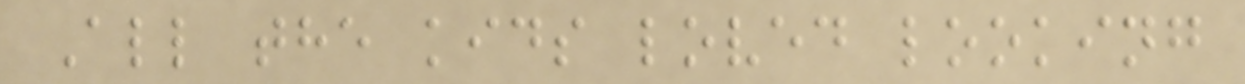All the kids loved looking
